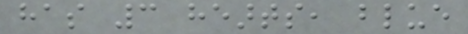has 3 hearts, blue
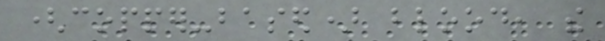(copper-based) blood, the
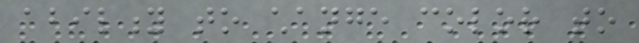ability to change color to
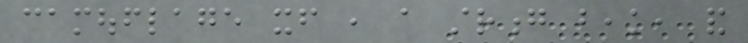camouflage itself , a strong beak, and
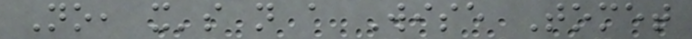No, it's not a Wise Tomet
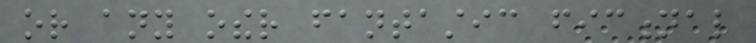or any other fantastic fictional
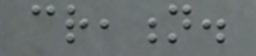creation.
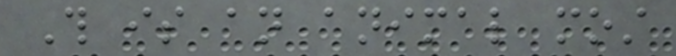This is an animal most
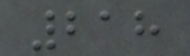218
